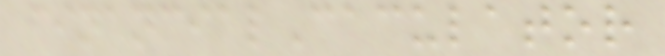financialCaculator
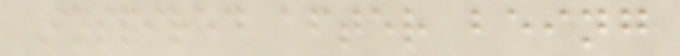Inspired after being
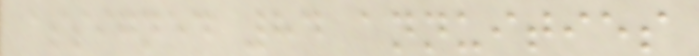assigned 84 annuities
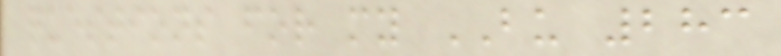questions for my BU 283
